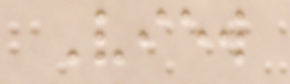View
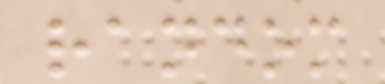random
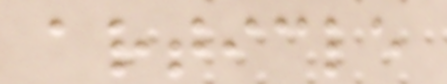article
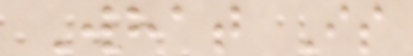What Is
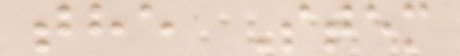the Stem
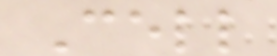Cell
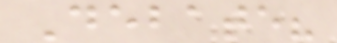Debate?
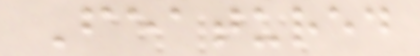Featured
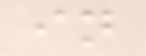in
